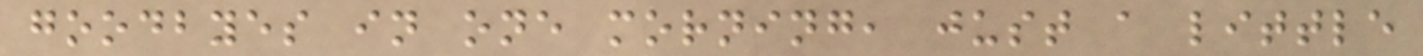goodbyes in one morning, just a little
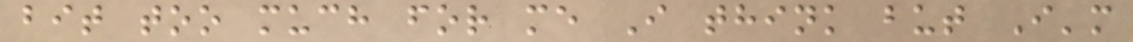bit too much for me I think but I'm
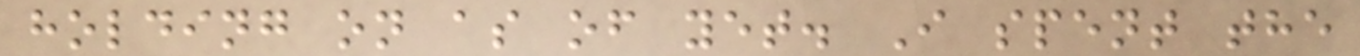holding on as of yet. I spent the
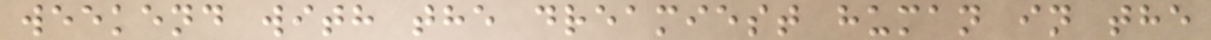weekend with the dreamiest human in the
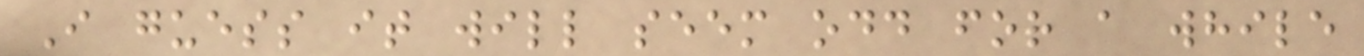I guess it will seem odd for a while
